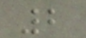2
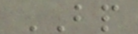BP
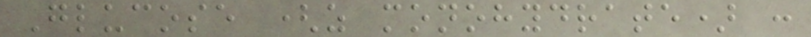Glucose (as monohydrate) :
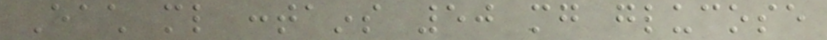Each ml contains 50 mg glucose
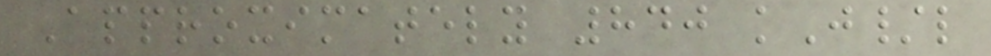Approximately 840 kJ/l
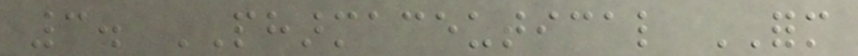3. PHARMACEUTICAL FORM
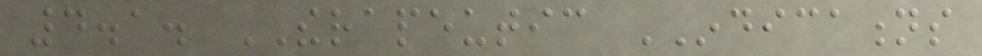4.1. THERAPEUTIC INDICATIONS
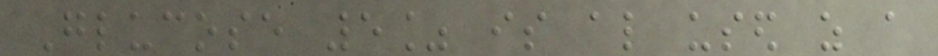Glucose 5% is also used as a
